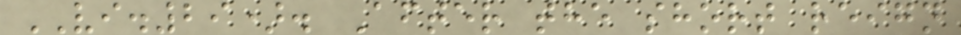VI.29). After the short reign
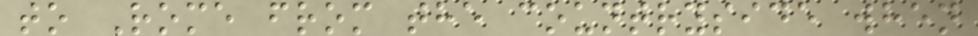to Rome from the countryside when
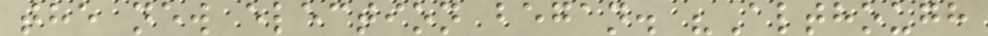the new election began. "Although
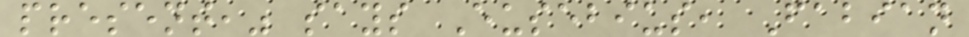present," says Eusebius, Fabian
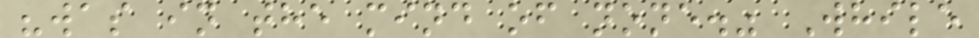"was in the mind of none." While
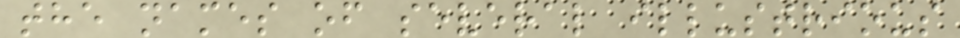the names of several illustrious
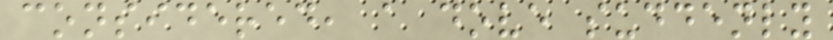considered, a dove suddenly
